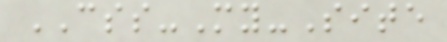CSS-My-Site
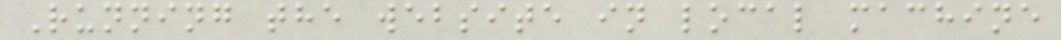Running the website in local machine
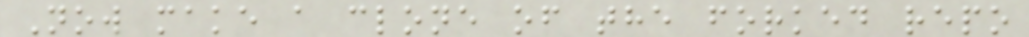Now make a clone of the forked repo
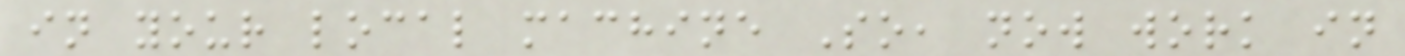in your local machine So, now work in
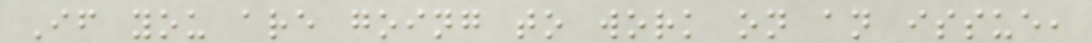If you are going to work on an issue,
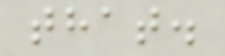that.
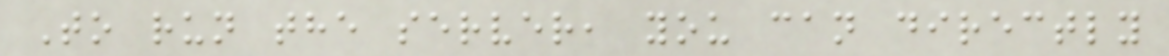To run the server, you can directly
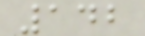142
